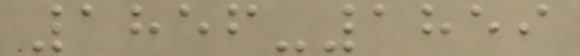1856-1859
